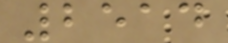2514
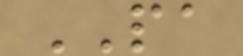PA
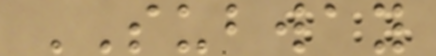SUBWAY
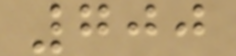700
